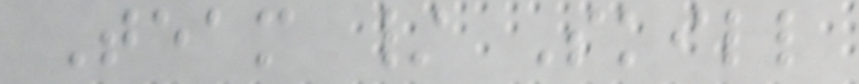Team / Skill
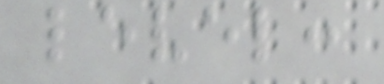level:
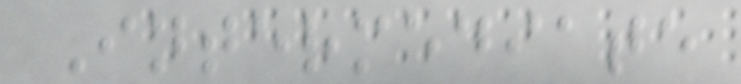Intermediate
